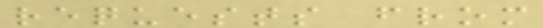requests from
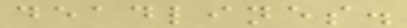deadlines.
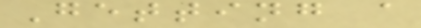Getting a
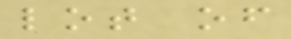lot of
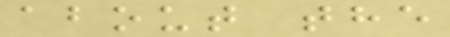about the
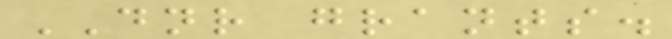DNR grants.
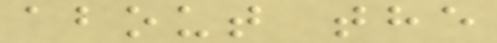about the
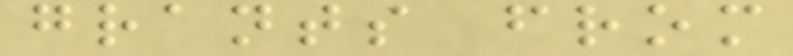grants from
